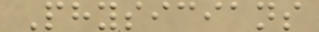Physicians
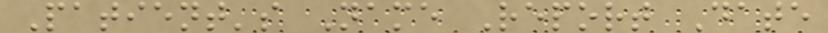Patient's Name Report Date
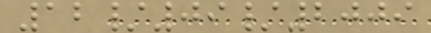12/09/2009
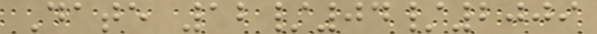Date 12/04/2009
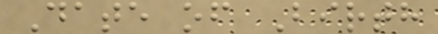Date of Birth
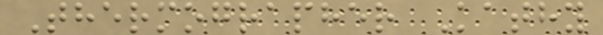Thermographer Kathy
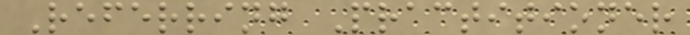Referring Practitioner
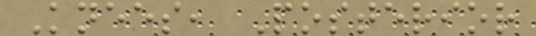Knees, Posterior
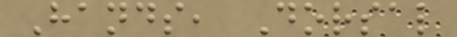Hands, Dorsal
